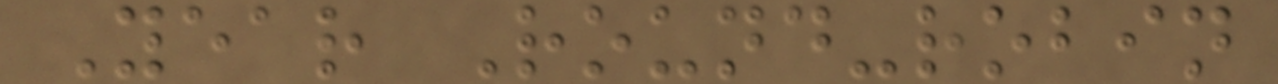Year Round-robin
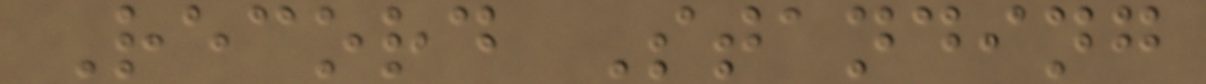Record Standing
